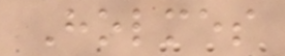Holmes
